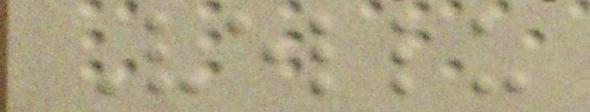Vellu
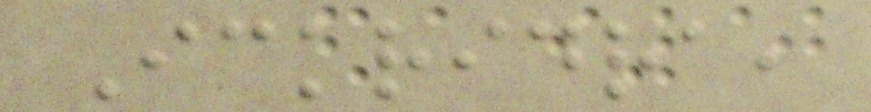Ickridra,
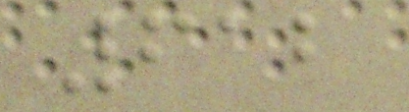612
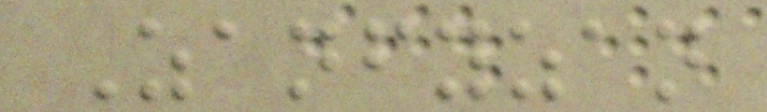Zanfyzan
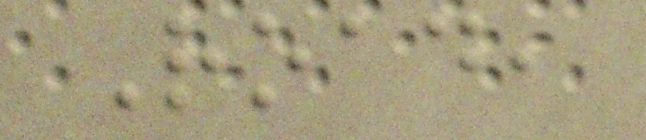Road,
